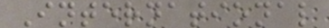International
